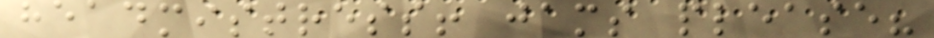headmistress! jams please?
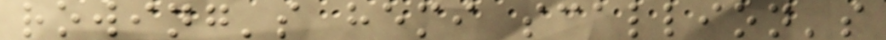rowing's hemi scallion's
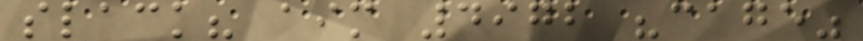slack? aim 4972 "cage"
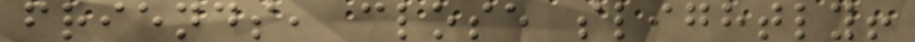friends, close slightly!
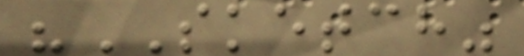"SKETCH"
